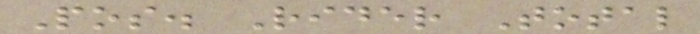Pos. Rider Total
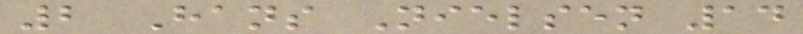2 Hans Nielsen 14
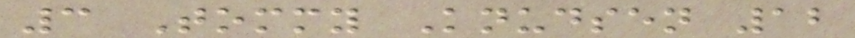3 Tommy Knudsen 12
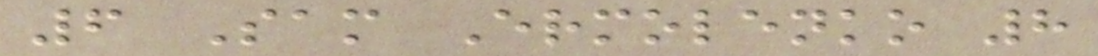6 Sam Ermolenko 8
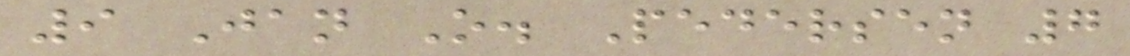9 Jan O. Pedersen 7
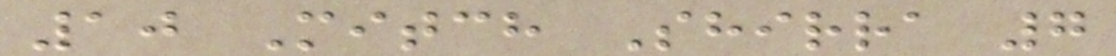10 Mitch Shirra 7
